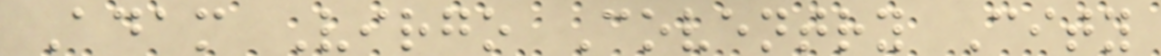Adam Virgo Coventry City
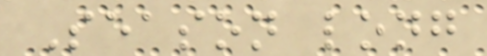Season long
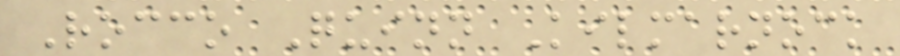Rocco Quinn Kilmarnock
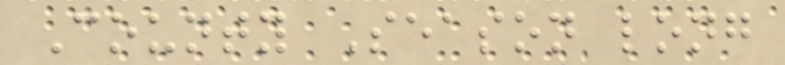County Season long
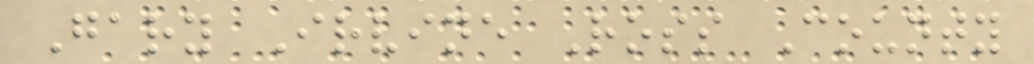Gary Irvine Ross County
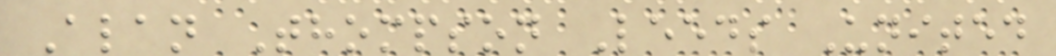Alan Thompson Leeds United
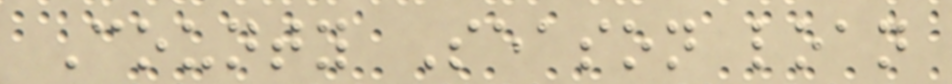County Season loan
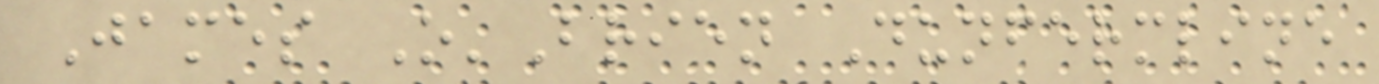James O'Brien Dunfermline
